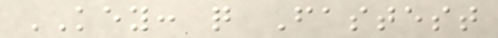KEY: q Fastest
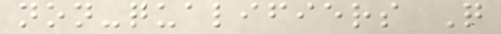non-qualifiers Q
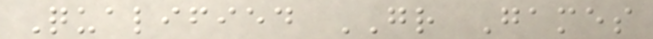Qualified GR Games
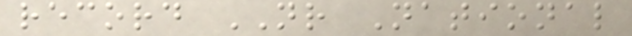record NR National
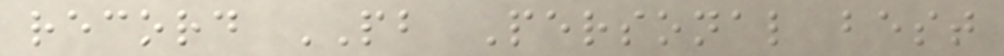record PB Personal best
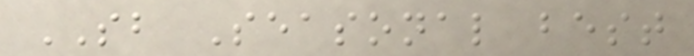SB Seasonal best
